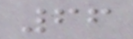66
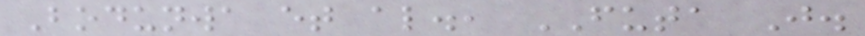Bodunwa et al., FUTA J.
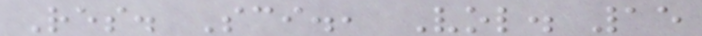Res. Sci., Vol. 15
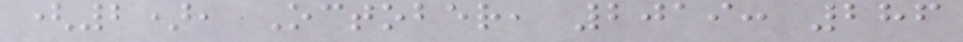(2), October, 2019: 286
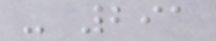- 291
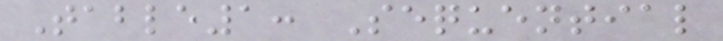Table1: Sequential
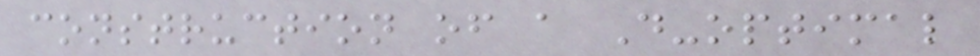construction of a D-optimal
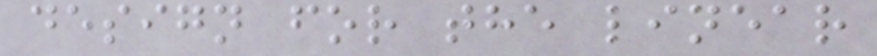design for the linear
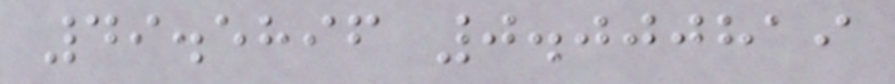49.5896 0.000819
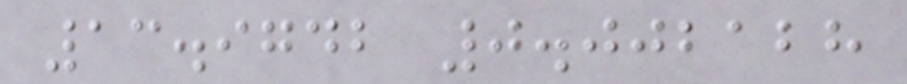13.9742 0.002128
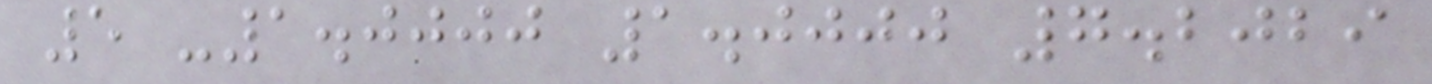5 -1.0000 1.0000 7.2029
